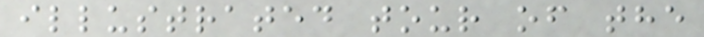illustrated tour of the
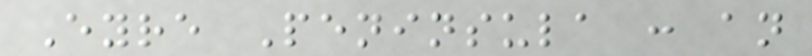Eyre Peninsula : an
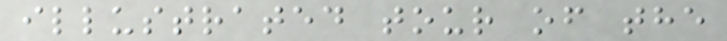illustrated tour of the
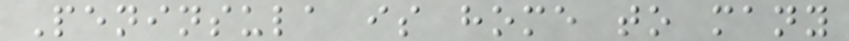Peninsula is home to many
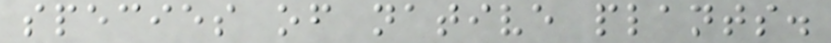species of native plants.
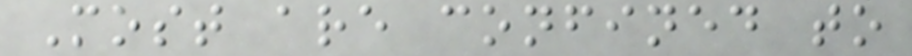Most are confined to
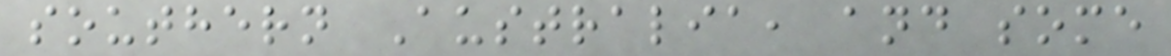southern Australia, and some
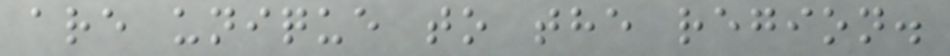are unique to the region.
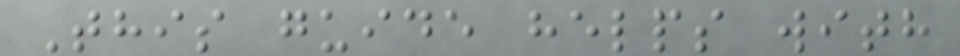This guide helps with
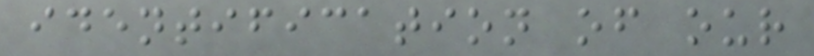identification of our
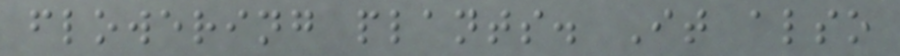flowering plants. It also
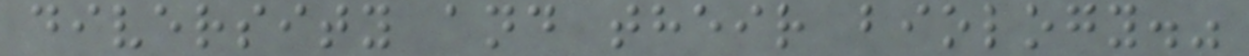diversity and their biology."
